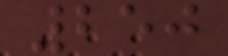250
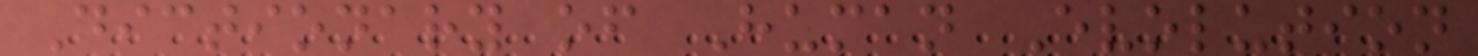Dictionary of Human Evolution
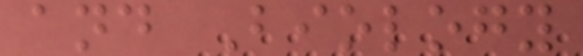and Biology
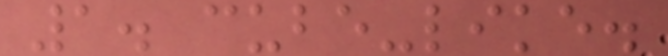1. cube-like.
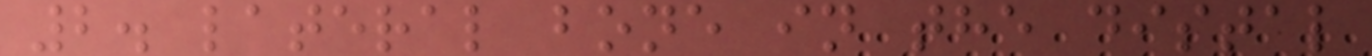2. lateral bone in the distal
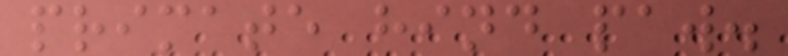primate hind paw.
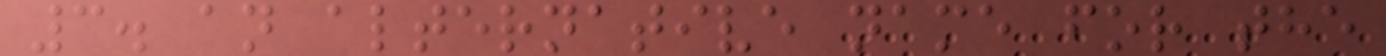3. an alternative name for the
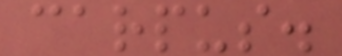carpus.
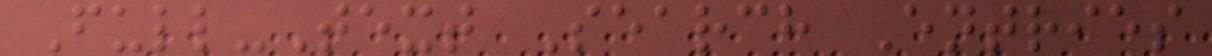Full-Text Search Entries
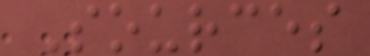Sources
